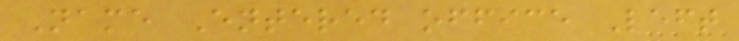Name Entered office Left
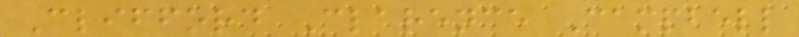Clifford Clarence Campbell
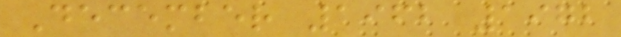December 1962 1972
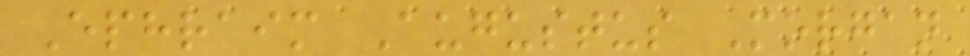Ephraim Augustus Morgan
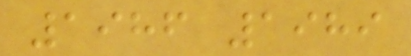1986 1989
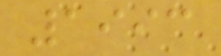1993
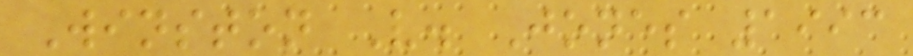Winston V. Jones 1993
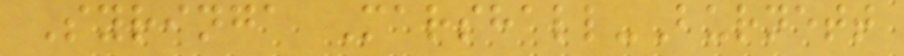Syringa Marshall-Burnett
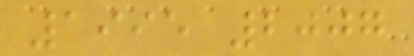1995 2007
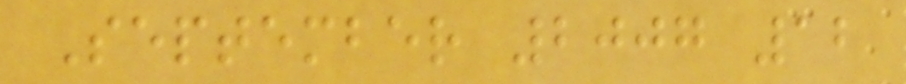September 2007 12
